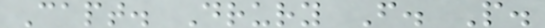Capt. Drury F. P.
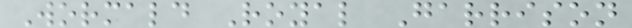Wormald Royal Garrison
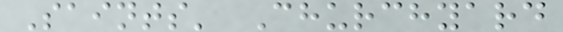Saints' Churchyard
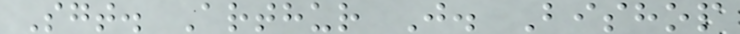Sgt. Arthur J. Bishop
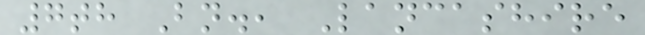7th Bn., Lancashire
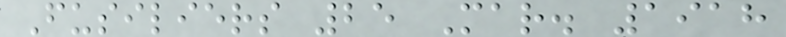Fusiliers 25 Mar. 1918
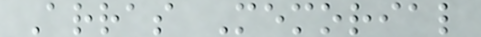Arras Memorial
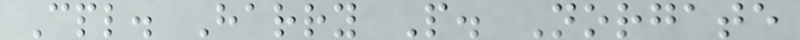Cpl. Harry P. Norgate
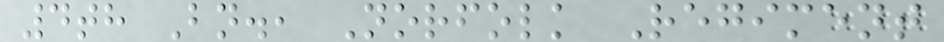4th Bn., Norfolk Regiment
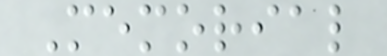Memorial
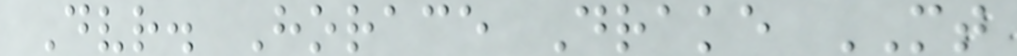Dvr. Horace Drake MT
